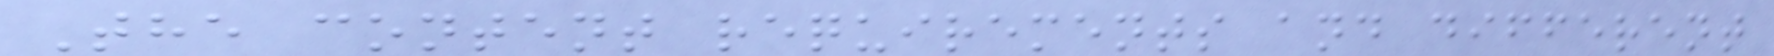The content requirements and different
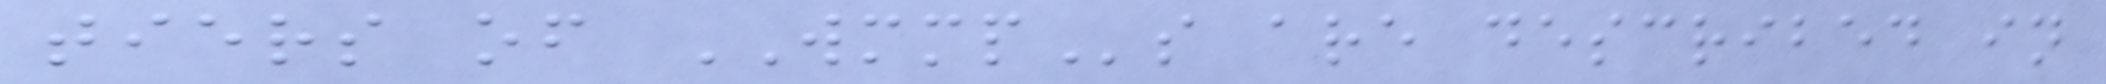tiers of WMMPs are described in
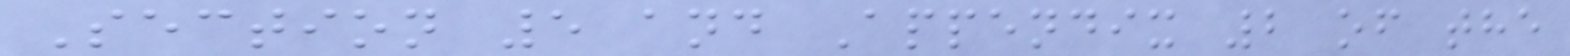Section 5 and Appendix 2 of the
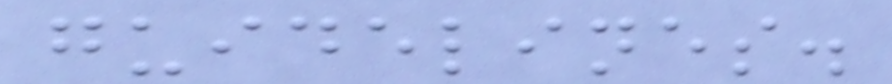guidelines.
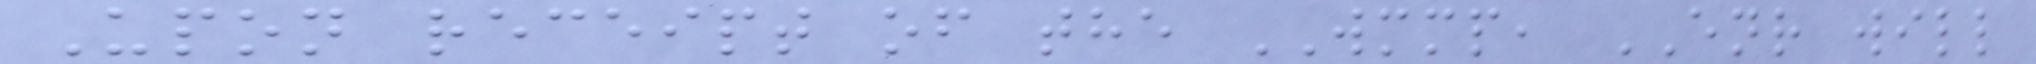Upon receipt of the WMMP, ENR will
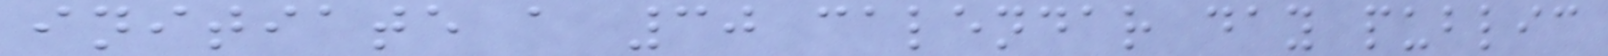initiate a 30 calendar day public
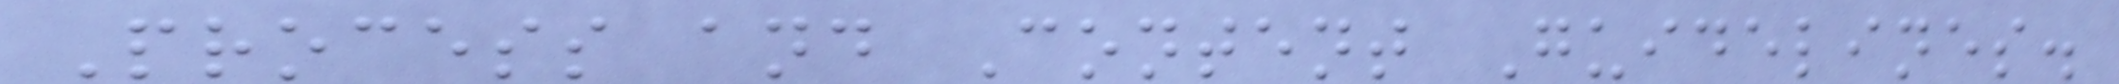Process and Content Guidelines.
